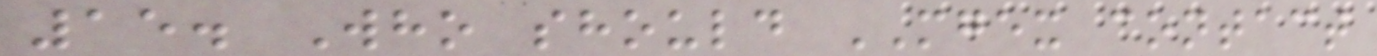15. Who should MGEX contact
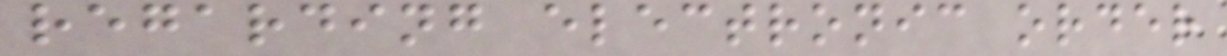regarding electronic order
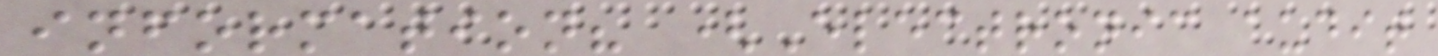information? (Electronic audit
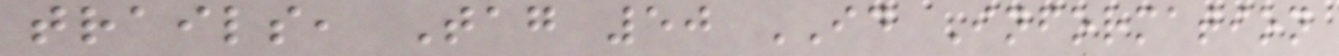trails, Tag 50 ID Information
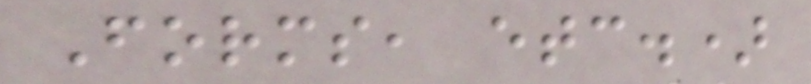Forms, etc.)
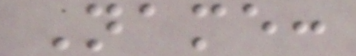Name:
